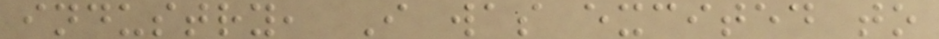industry, I was excited to
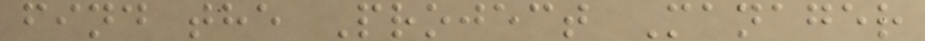find the Project Manager
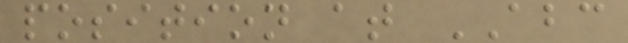position at ABC
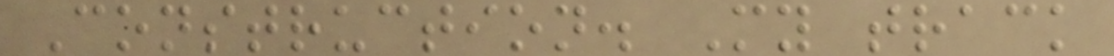Construction. My track
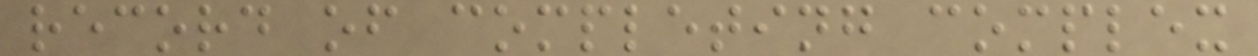record of completing complex
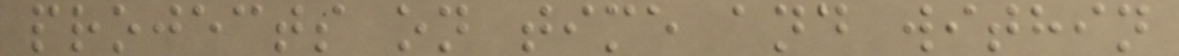projects on time and within
